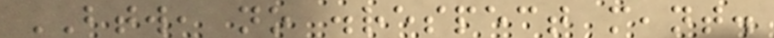BTW, no disrespect meant.
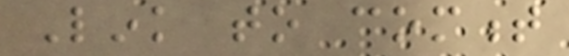Link to comment
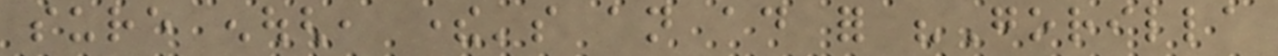sure enough, there's an ad for "Gorilla
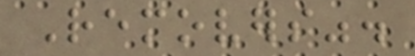Removers".
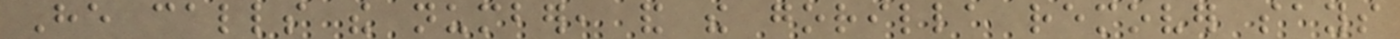He calls the number, and the gorilla remover says
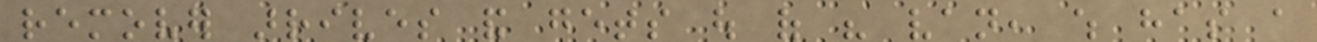remover arrives and gets out of his van, which has a
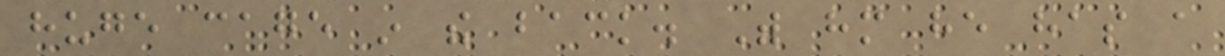huge cage in the back. With him he has a
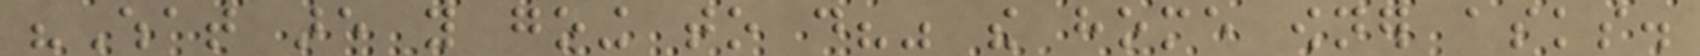"What are you going to do?" the home owner asks.
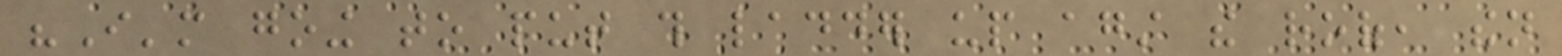"I'm going to put this ladder up against the roof, then
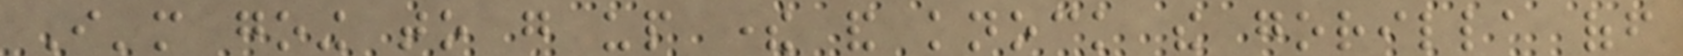I'm going to go up there and knock the gorilla off
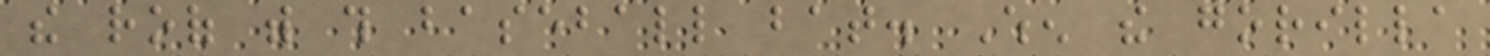the roof with this baseball bat. When the gorilla
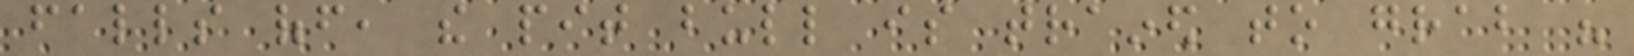falls off, the pit bull is trained to grab his
